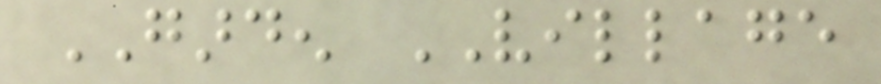GARDEN VILLAGE
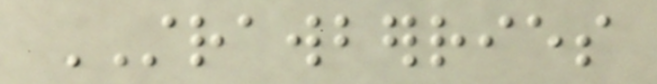STRAWBERRIES
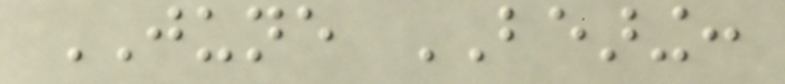JUNE BEARING:
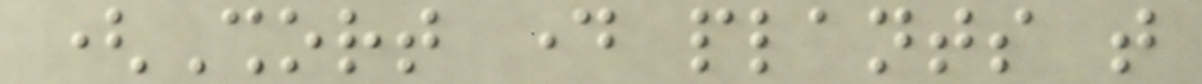(Short day plants that
